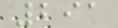291
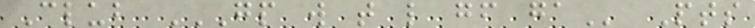Club GP W T L GF GA Pts
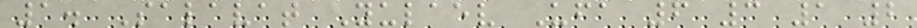1. Salavat Yulaev Ufa 6 3 1 2
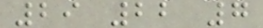29 22 7
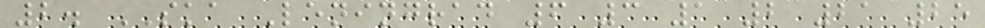2. SKA Leningrad 6 3 1 2 21 25
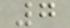7
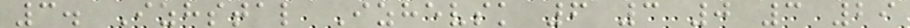3. Izhstal Izhevsk 6 3 0 3 29
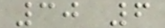30 6
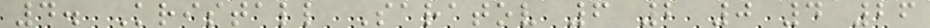4. Kristall Saratov 6 2 0 4 26
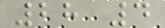28 4
